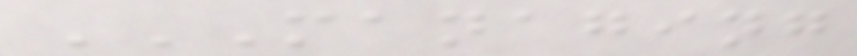MANAGING
